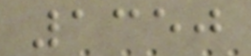1350
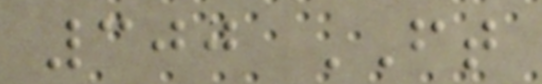300 FT
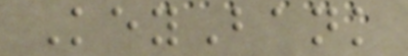KeyBank
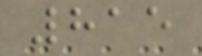815
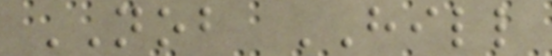NOB HILL
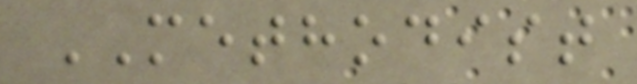METHODIST
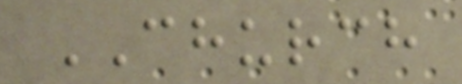CHURCH
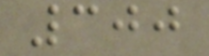300
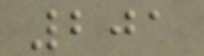201
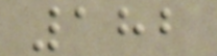182
